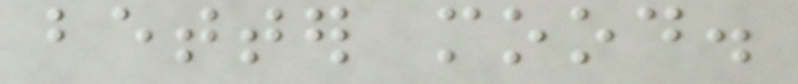better mood.
